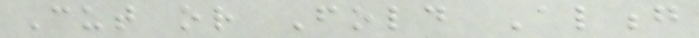Cut or Fold Along
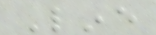Line
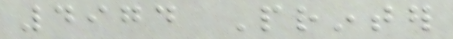4974 Printer
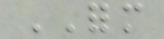FORM
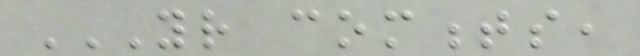YOUR COMMENTS,
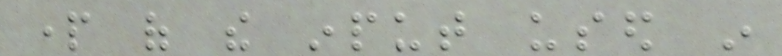part of the input used in
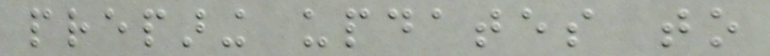preparing updates to
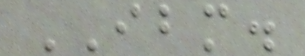IBM.
